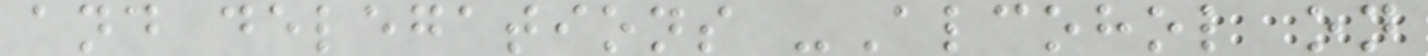and delegations -Alcohol on
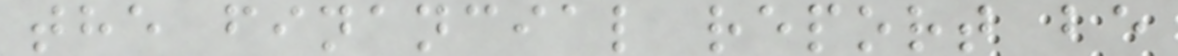the financial report be
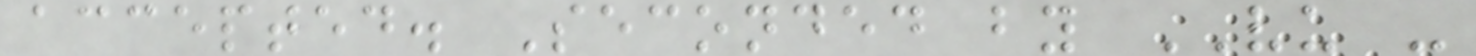accepted. Seconded by VU -
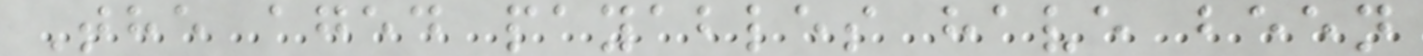The aged payables have been
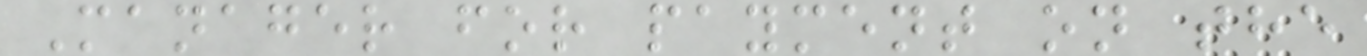Manager for payment on the
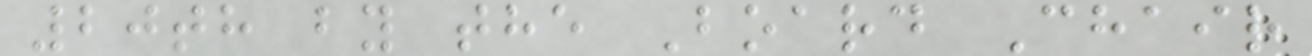20th by the Board Chair
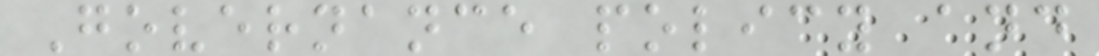Governance policy and
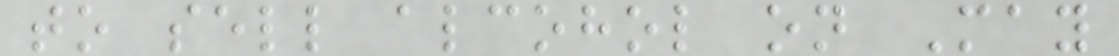to sell alcohol on May
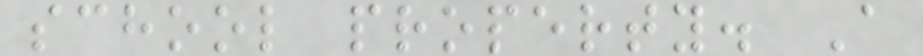school property. A
